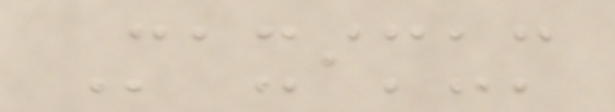Maximum
